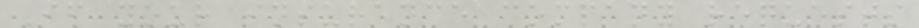If your insurance company requests
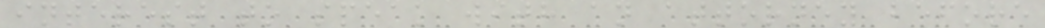interest to speak with an attorney before
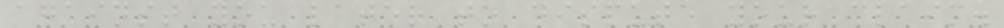against you later to dispute your claim.
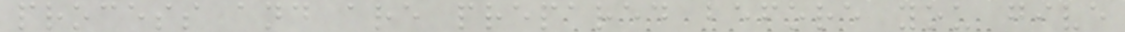process and are prepared before you give
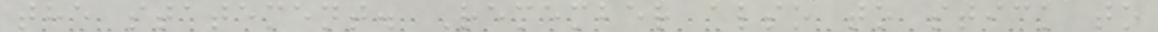the statement. Remember also to stick to
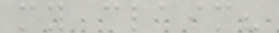my claim?
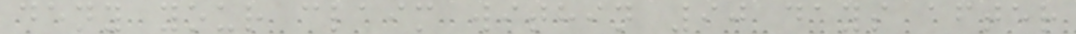deny your claim within 90 days after
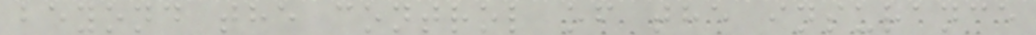beyond the control of the insurance
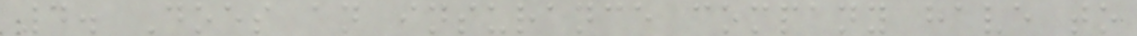4. Does an insurance company have to
